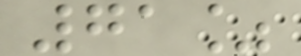71%
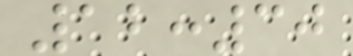12:30
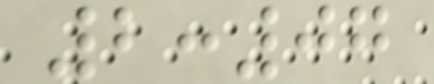2:07
